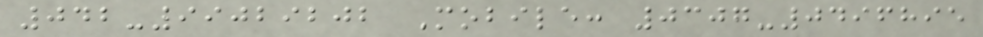042-99029202 Mobile: 0307-0496895
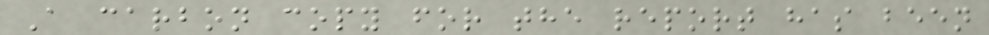A carbon copy for the report has been
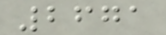2671
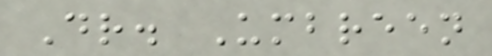Dr. Umbreen
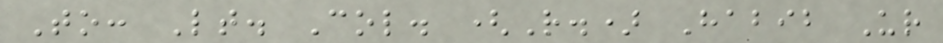To: Lt. Col. (R.) Habib Ur
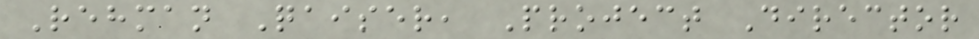Rehman Qaiser, Project Director
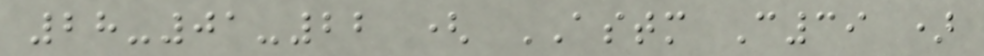28-01-22 ( ASTM C39 )
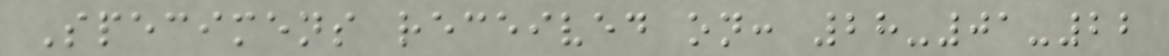Specimens received on: 28-01-22
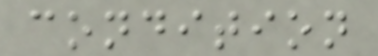condition
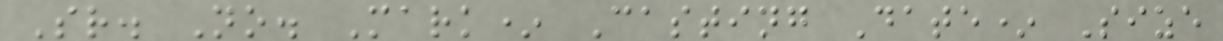Sr. No. Mark* Casting Date* Size
